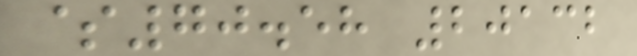$70.58 20132
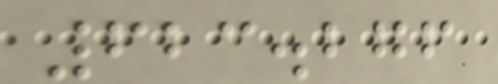623.276
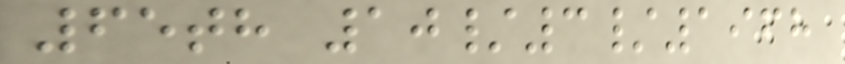65th 10/3/1968
